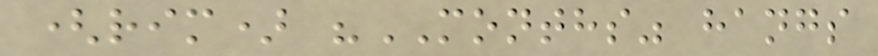(rim) "MONTHS" hangs
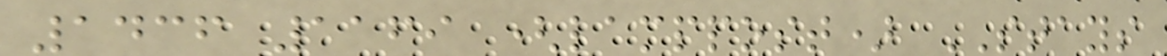1436 1169 (lamppost) STAYS
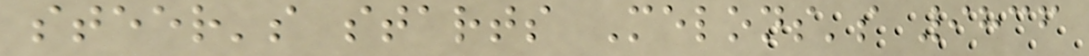steer's starts Melons's 9836
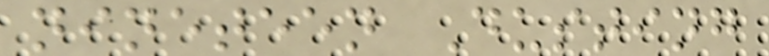nineteen Dusting
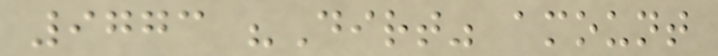9773 "Dirt" amount
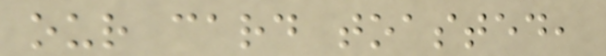our card toasted,
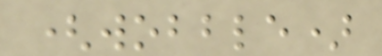(wobble)
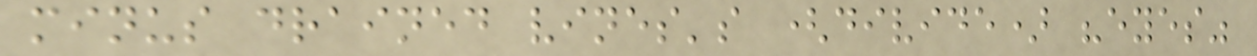minus drained vines's (divide) "eyes"
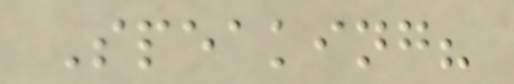Speaking?
